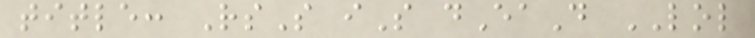title: RsS iS dEaD LOL
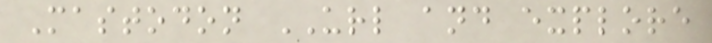Mastodon URL and explore
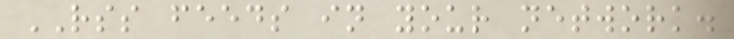RSS feeds in your network.
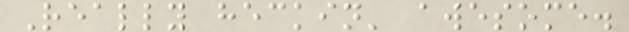Really heckin' awesome.
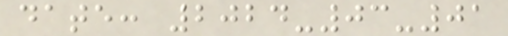date: 2024-03-01
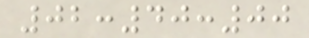02:40:00
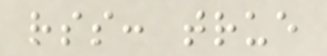rss: true
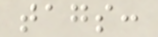tags:
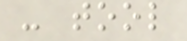- tool
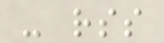- rss
